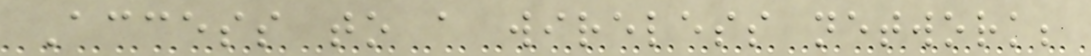Access to a wireless network;
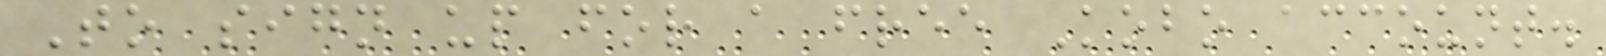To sign up for a free Kobo account.
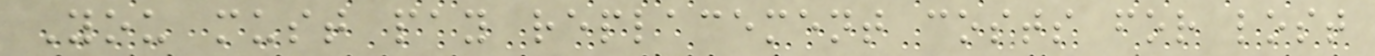You must pay replacement costs for lost
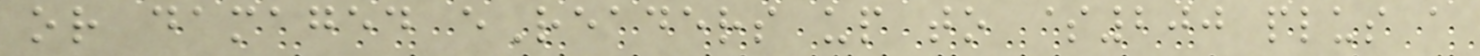or damaged eReaders up to $200 plus a
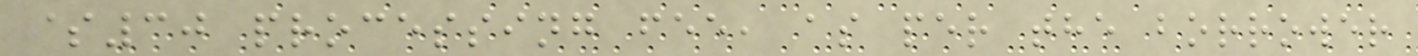$30 processing fee, as per the borrower
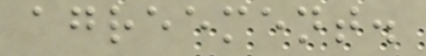agreement.
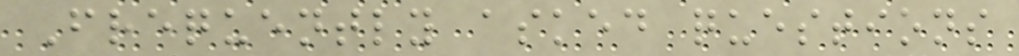Frequently asked questions
